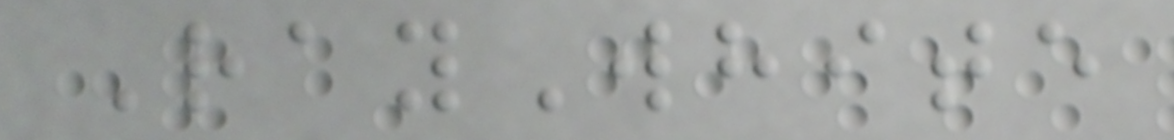RayWhite
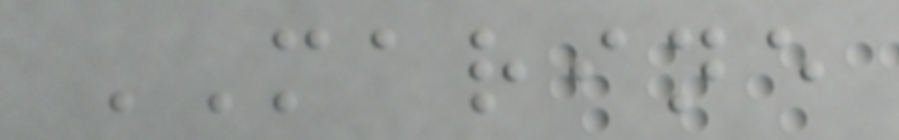MARINE
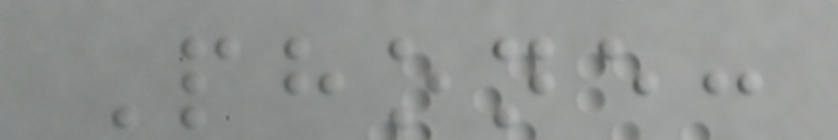Phone:
